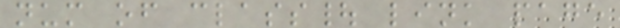num of class| link page
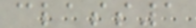class1
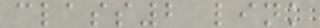class2 link
